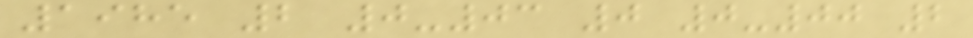1985 2 0-03 0 0-00 2
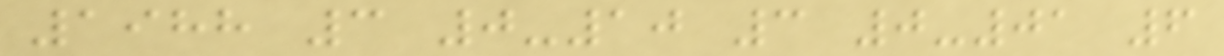1988 3 0-10 3 0-01 6
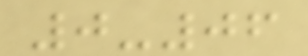0-06
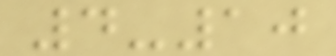4-10
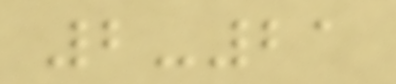2-21
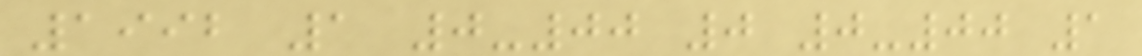1992 1 0-00 0 0-00 1
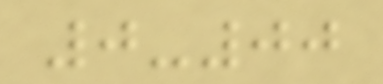0-00
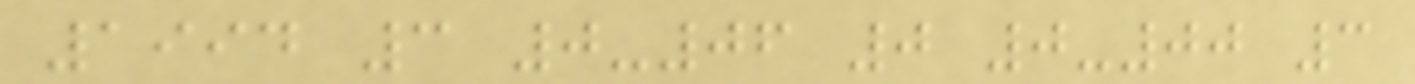1994 3 0-06 0 0-00 3
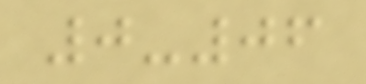0-06
